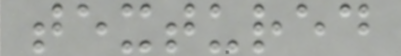textured
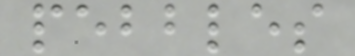pebbles
